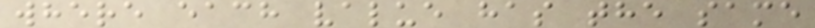where each value has the same
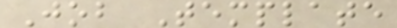Job Template
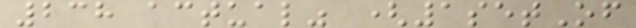238 actual" (1setOf
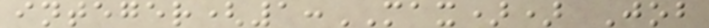integer(1:MAX)) Job
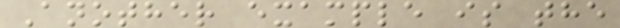Another example is the
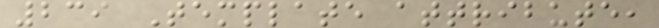239 Template attribute,
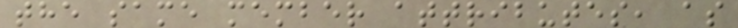the same member attributes, as
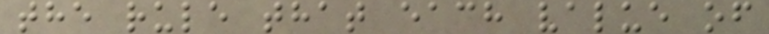the rule that each value of
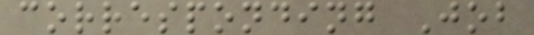corresponding Job
